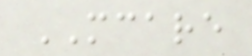MCARE
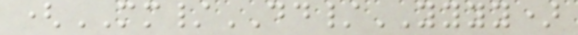(MM/DD/YYYY)
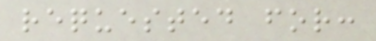requested for:
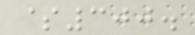$300.
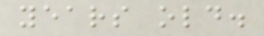years old.
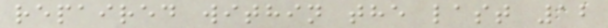repaired within the last 12
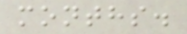months.
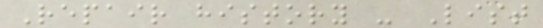Repair history - List
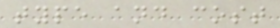type and cost
